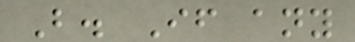B. If any
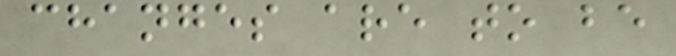changes are to be
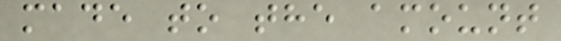made to the amount
